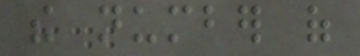the number of
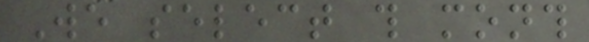We select this month
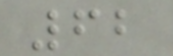62
